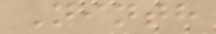Ninth
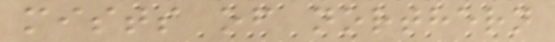mists of northern
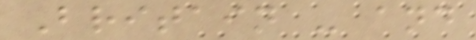Britain - and
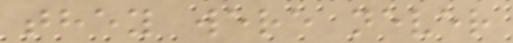they were never
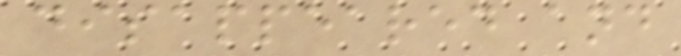disappeared and
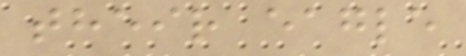their eagle
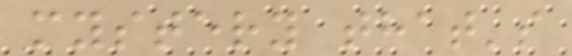mystery that's
